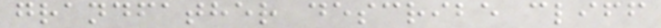grandfather describe cliff
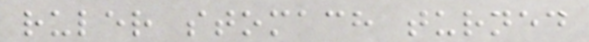ruler stomach turned
